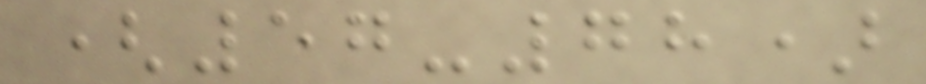(57-78)
